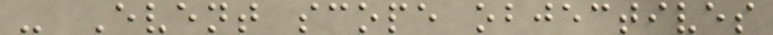- Event scope objectives
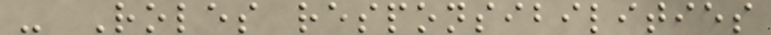- Roles responsibilities
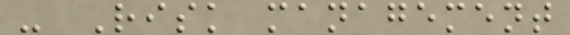- Risk management
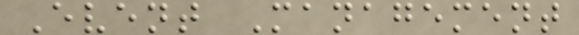Event Management
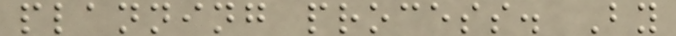planning process. By
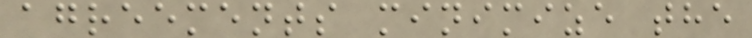agreements minimize the
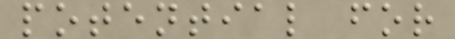potential for
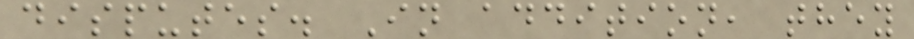disputes. In addition, they
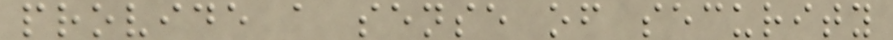provide a sense of security
